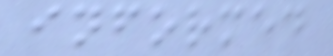informed
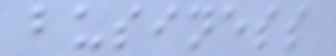business
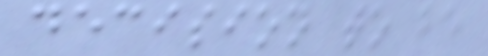decision to be
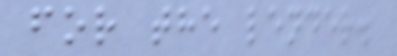for the lender.
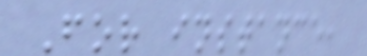For instance,
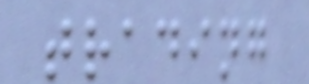trading
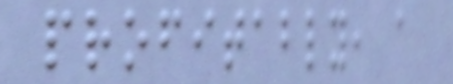profitably, a
